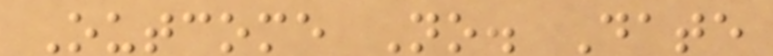Outcome No. Date
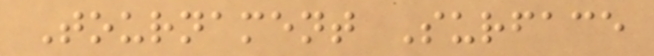Tournament Surface
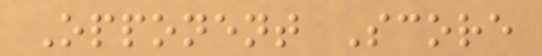Opponent Score
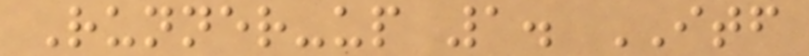Runner-up 1. ITF
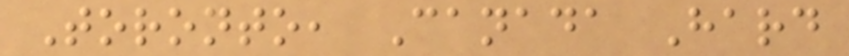Toronto, Canada Hard
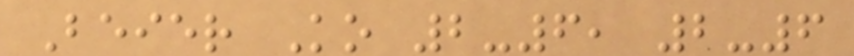Beier Ko 2-6, 2-6
